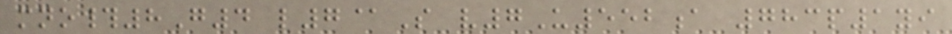mno#8G4 l7@S v7U552a 783p1yi
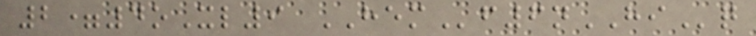2=4oXl9 HEMf6nHIq
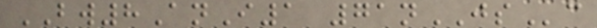BW8AnI1 71nJSc
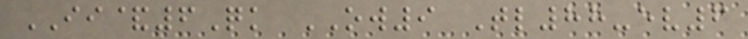II&6Qk OW9 Tl88-ev6
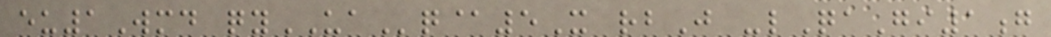eu1Wmd qyUAq@5X rbJ -lQaGi1g
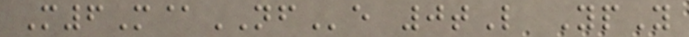M6M@NFe 0tL YpY
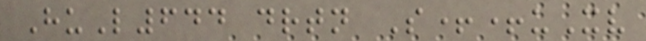HuL644 drtn S++uXv
